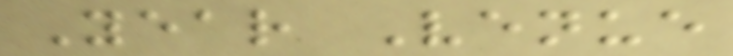Year Venue
